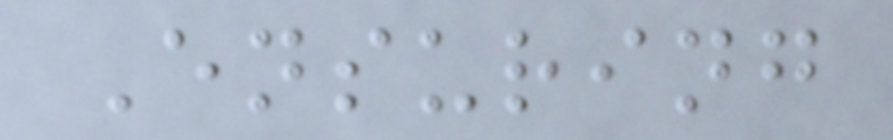Ensuring
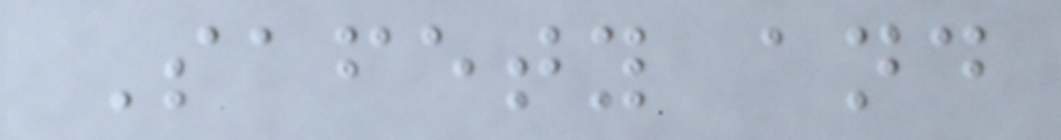Safety and
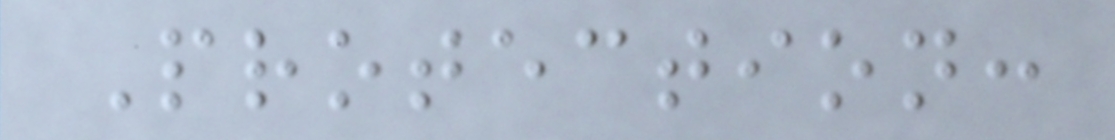Protection:
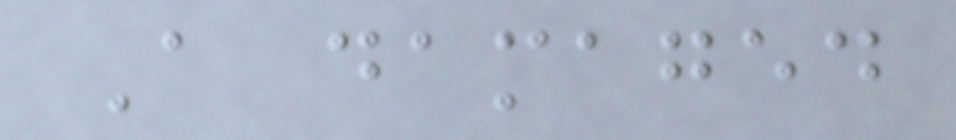A damaged
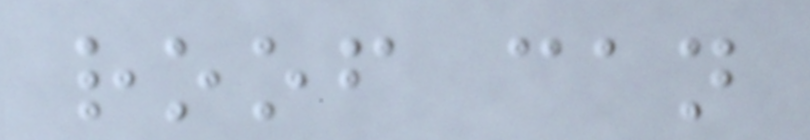roof can
